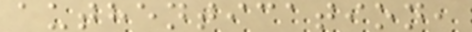authentication,
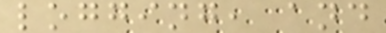logging, and
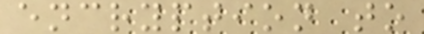encryption to
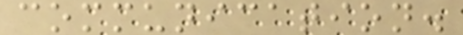communication.
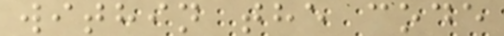within the code
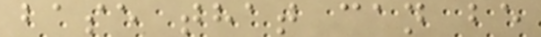base that can be
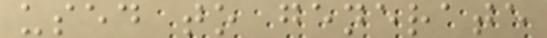used to generate
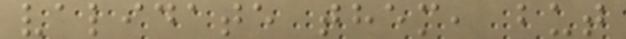validate them, but
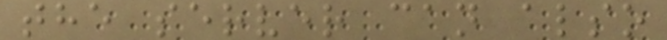the server can also
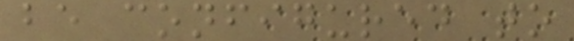be configured to
